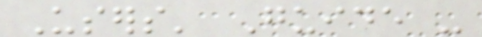Users' Guide -
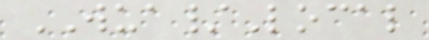WUA/Local
